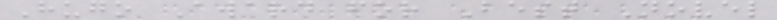Hugo Award for Best Novel
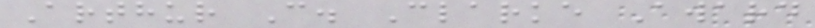Arthur C. Clarke Award
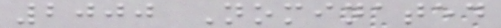2000 Nominated
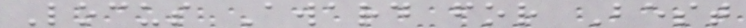Locus Award for Best
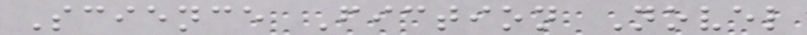Science Fiction Novel
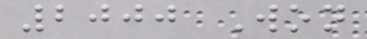2000 Won
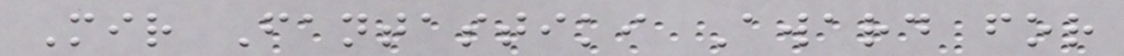Mir Fantastiki Award for
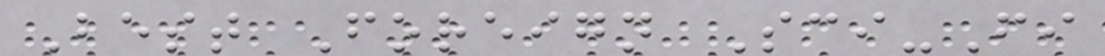Best Foreign Sci-Fi
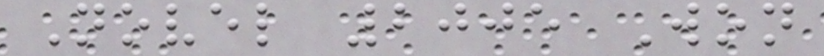Novel 2005 Won
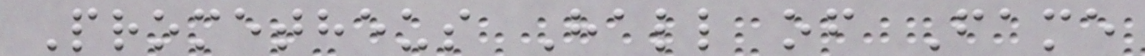Prometheus Hall of Fame
